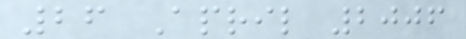26 April 2006
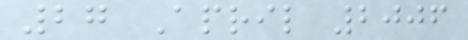27 April 2006
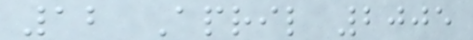12 April 2005
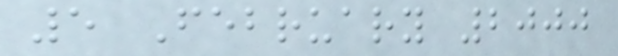5 February 2000
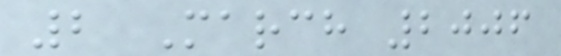2 March 2006
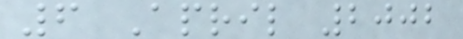6 April 2002
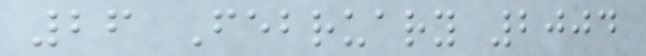26 February 2004
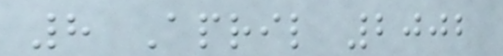8 April 2002
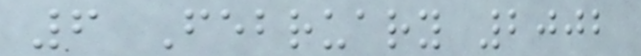6 February 2002
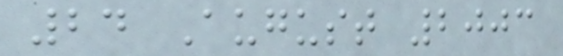24 August 2003
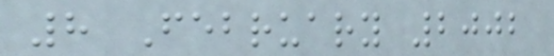8 February 2002
